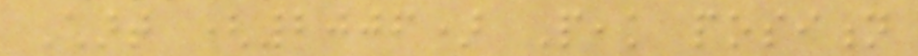Chart (2006) Peak position
